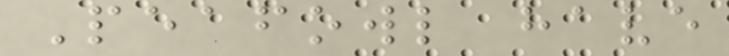Peafowl have
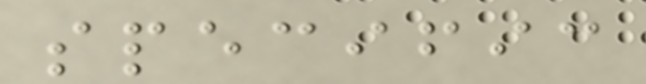specific
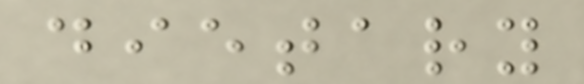dietary
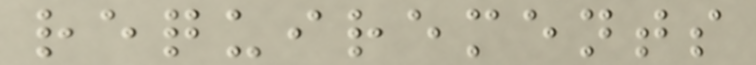requirements
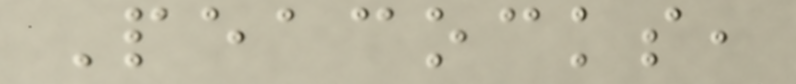Peacocks,
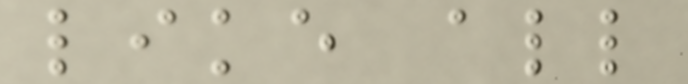like all
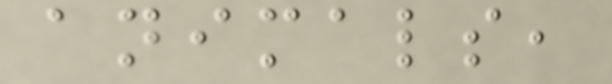animals,
